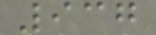937
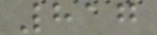817
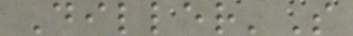Diller'S
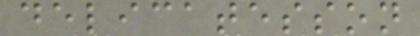delicatesson
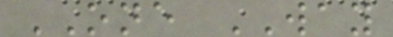ONE WAY
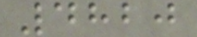4820
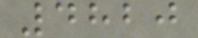4820
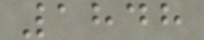1848
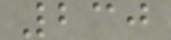230
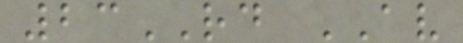23RD AV
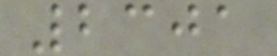2301
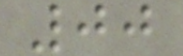00
